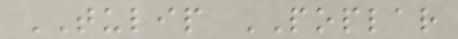TULIP POPLAR
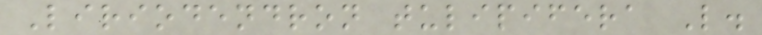Liriodendron tulipifera L.
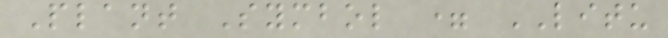Plant Symbol = LITU
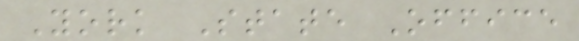York State Office
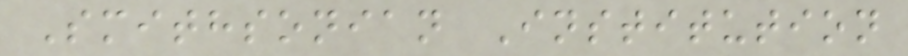Smithsonian Institution
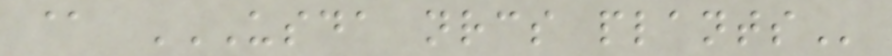@ USDA NRCS PLANTS
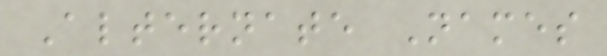Alternate Names
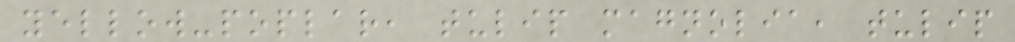yellow-poplar, tulip magnolia, tulip
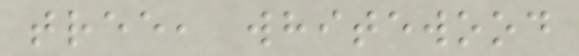tree, whitewood
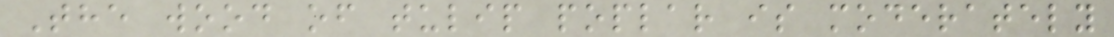The wood of tulip poplar is moderately
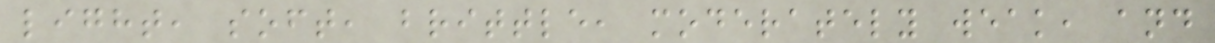light, soft, brittle, moderately weak, and
